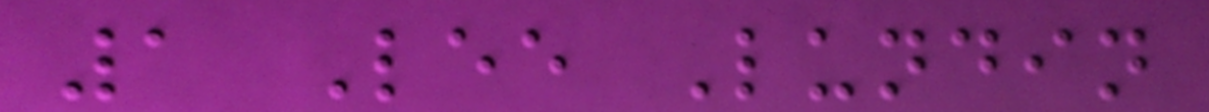1 Lee Lundin
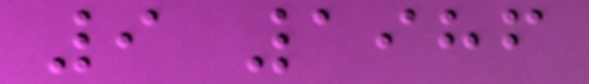9 1986
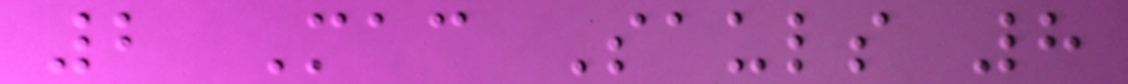2 Mac Sauls 8
